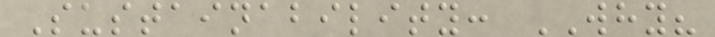Sustainability: WHY?
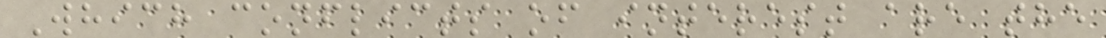Which conflicts of interest are the
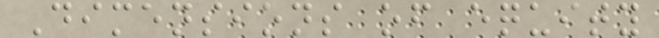Dimensions of equity
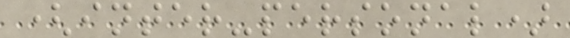(inter-personal)
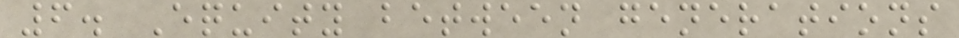6. Equity between generations
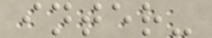inter-
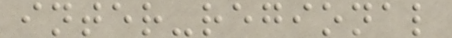inter-regional
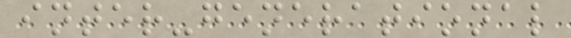inter-generational
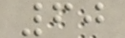60
